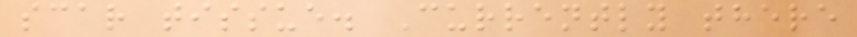scar tissue. Currently there
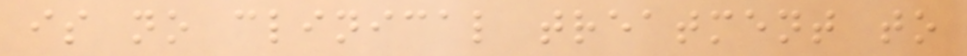is no clinical treatment to
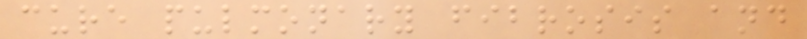cure pulmonary fibrosis and
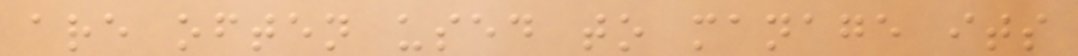are often used to manage its
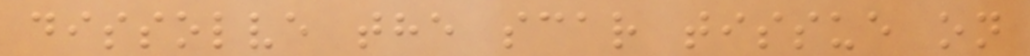dissolve the scar tissue on
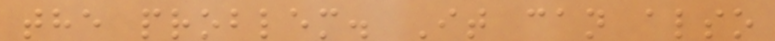the problem. It can also
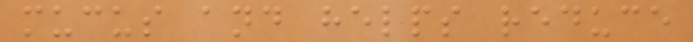mucus and helps reduce
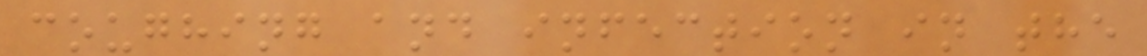coughing and infection in the
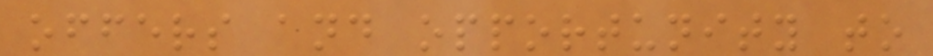offers and opportunity to
